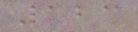123
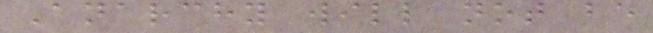Anarchy will not be
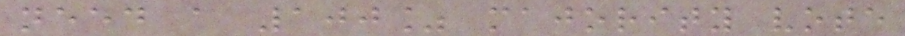need a 100% majority vote
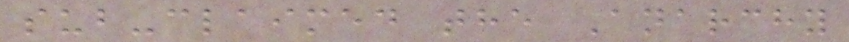sub-claimed the Anarchy
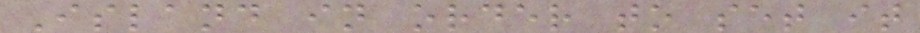Island in order to set it
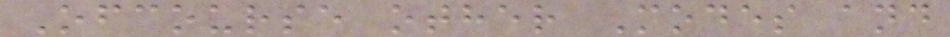Ofcourse other Modes and
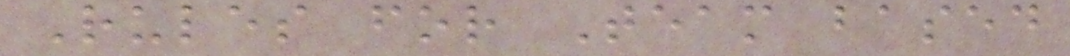Rules for Team based
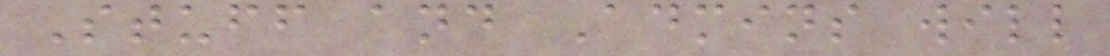Stuff and Admins will
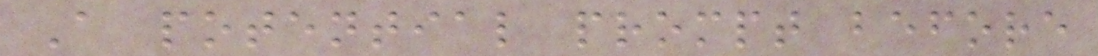A potential prompt before
